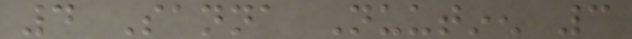4 Sanna Nuutinen 3
